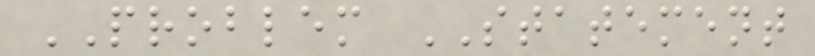PROBLEM STATEMENT
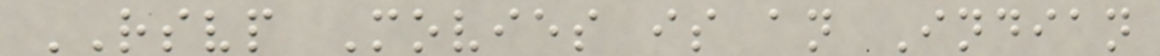RSVP Movies is an Indian
